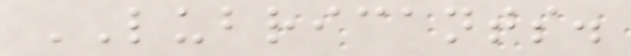LUBRICANTS.
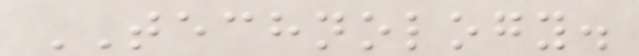TECHNOLOGY.
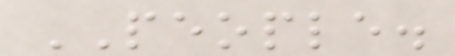PEOPLE.
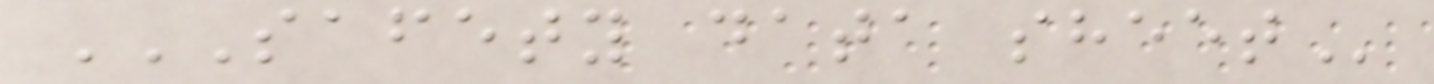SAFETY DATA SHEET
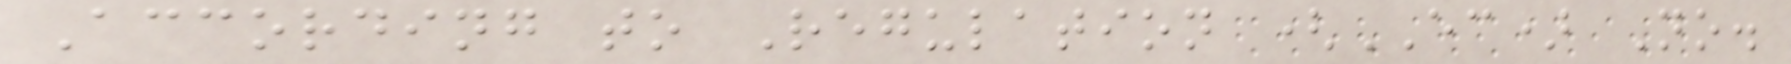According to Regulation (EC) No.
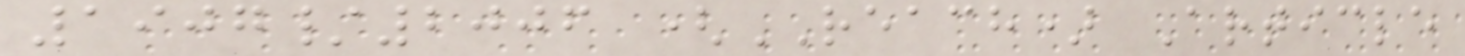1907/2006 (REACH) Article
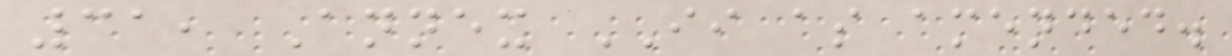31, Annex II as amended.
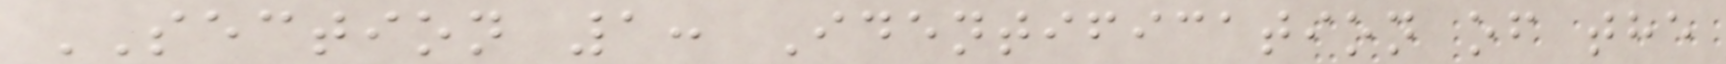SECTION 1: Identification of the
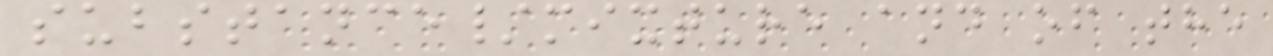substance/mixture and of the
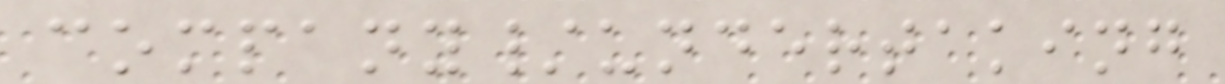company/undertaking
